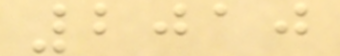2010
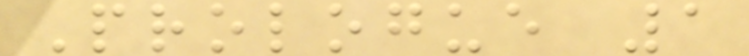Prologue 1
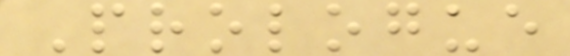Prologue
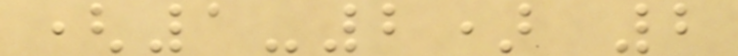(1-2) 2
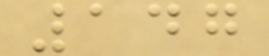147
